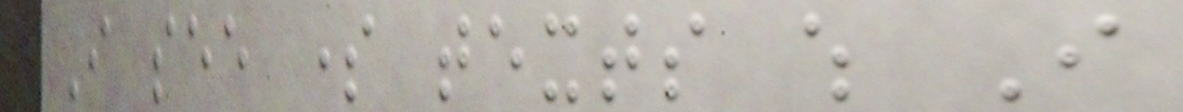I see some texts which I
